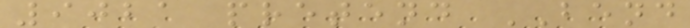9021 pretend BEND
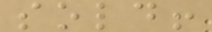sold!
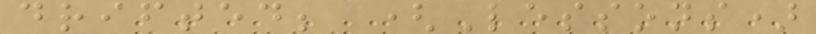drifted; (Lessons)
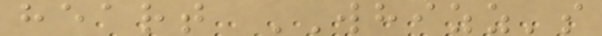heart WHIZZ's
